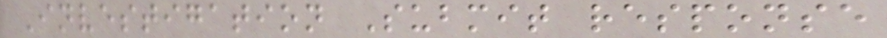Investigation Submit response
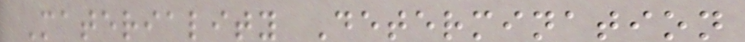Materiality Determination
